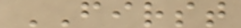FIRST
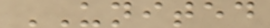UNITED
